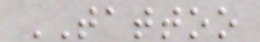TATTOO
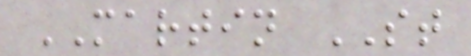MARTIN ST
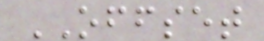OFFSET
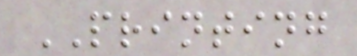PRINTING
